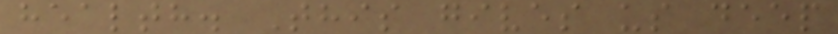health. This gives us deep
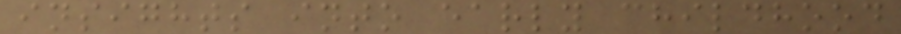insights into early childhood
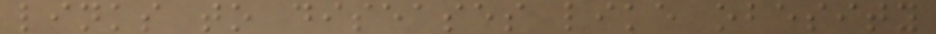links to diseases like obesity
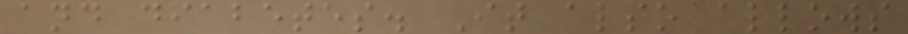and diabetes. It also allows
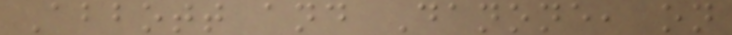Abbott and Danone, on
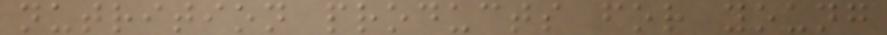nutrition products for young
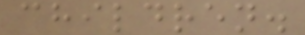children.
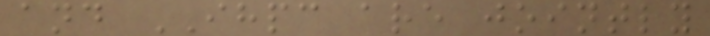and IHPC are jointly
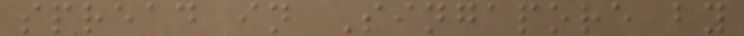spread in Singapore by
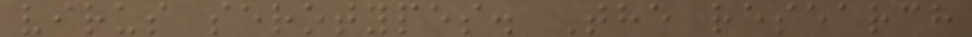virus serotypes. The research
